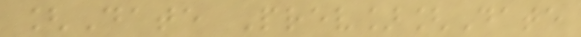[Date Prev][Date
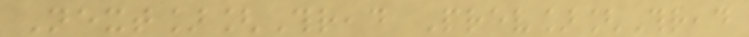Next][Thread Prev][Thread
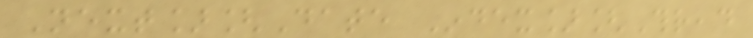Next][Date Index][Thread
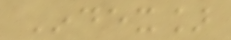Index]
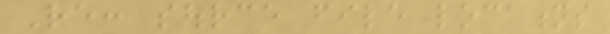Re: source file locations
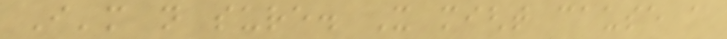I'm not sure. It might cause a
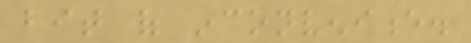bit of inconvenience.
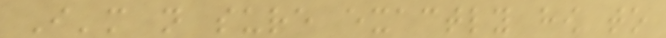I'm not sure exactly how to
